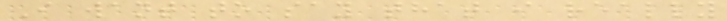I want to say that i really
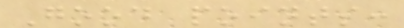Good points:
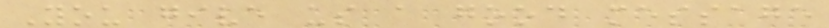You give us a good message
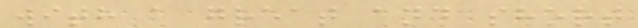with a great and short
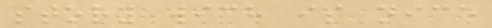story wich is nice
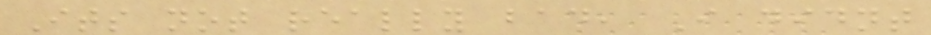Its not really bad, I didnt
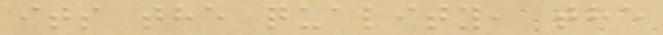its the quality, the
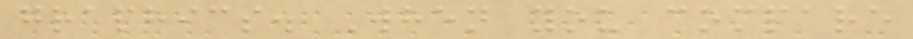graphics. When you compare
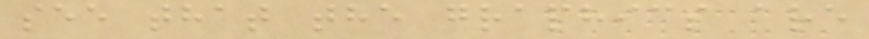see that the graphics are
